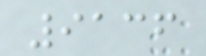9136
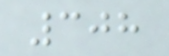308
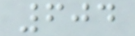604
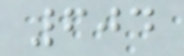604
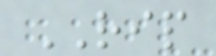RIP
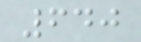640
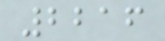2216
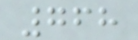768
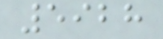5928
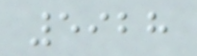5928
